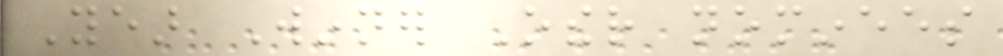Year Winner Other nominees
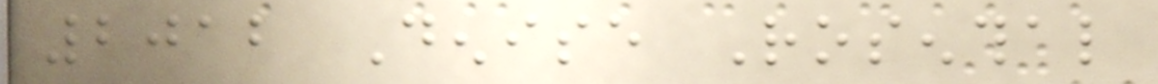2012 Denise Rosenthal
